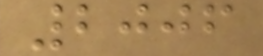2006
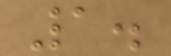1.
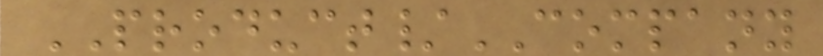PRODUCT/COMPANY
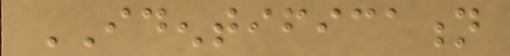IDENTIFICATION
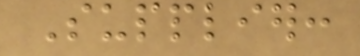Supplier:
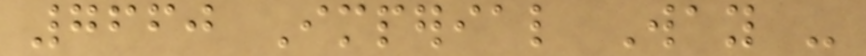7660 Imperial Way -
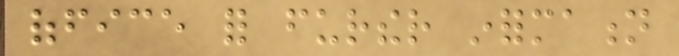office for further information
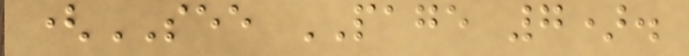(SEE PAGE 7).
